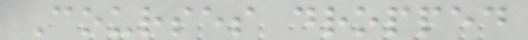Courses dropped
